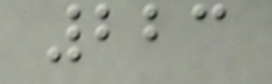223
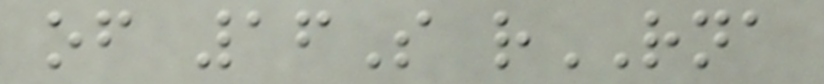of 16S rRNA
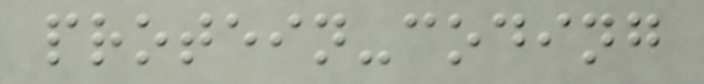protein-coding
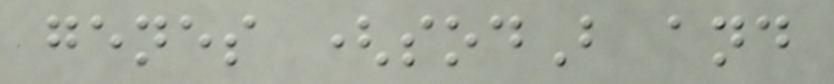genes (sodB and
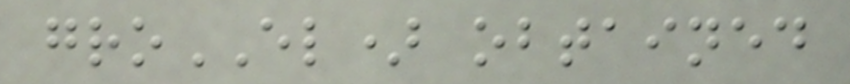groEL) obtained
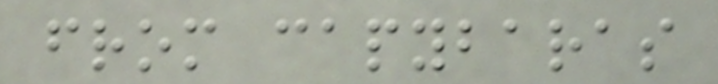from capybaras
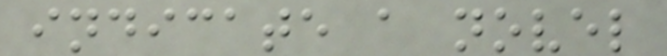indicate a novel
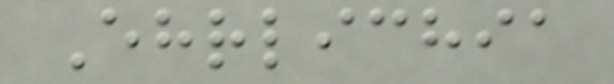Ehrlichia
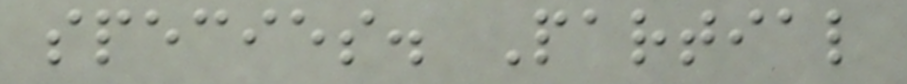species. Partial
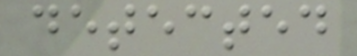detected
